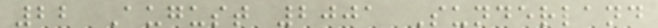22 August 2001 Sunderland
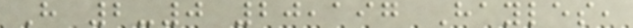H 2-0 20,197 Hayles,
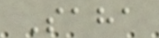Saha
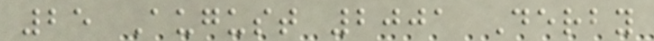25 August 2001 Derby
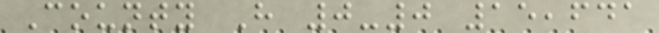County H 0-0 15,641
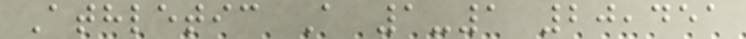Athletic A 1-1 20,451
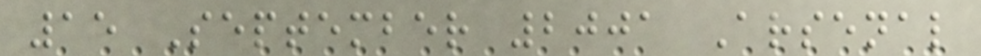15 September 2001 Arsenal
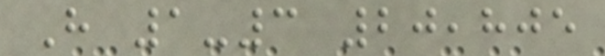H 1-3 20,805
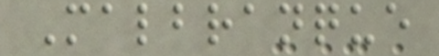Malbranque
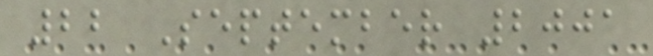22 September 2001
